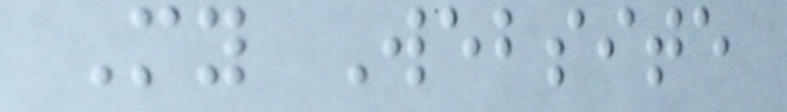My Website
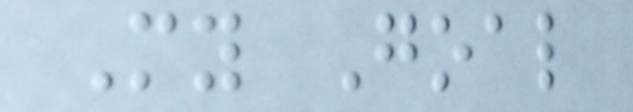My Goal
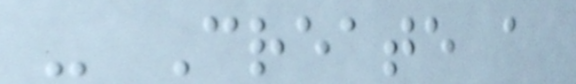- Create a
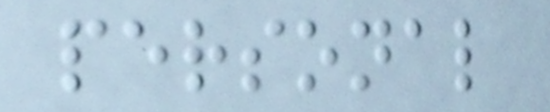personal
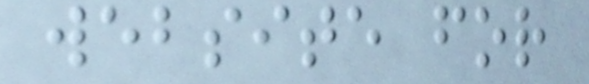website for
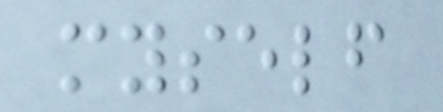myself
